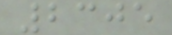2305
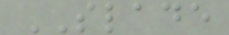SLADE
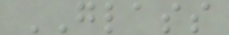GLASS
